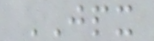JPX
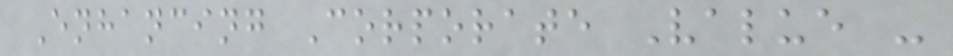Enhancing Corporate Value -
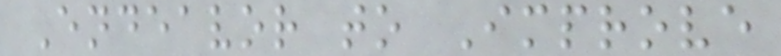Endeavor to Improve
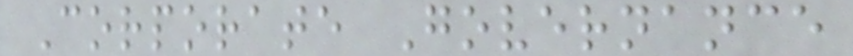Corporate Governance
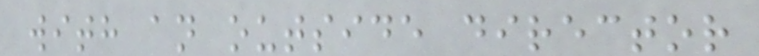with an outside director
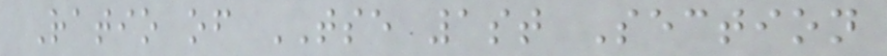Ratio of TSE 1st Section
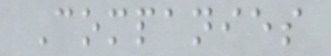Companies
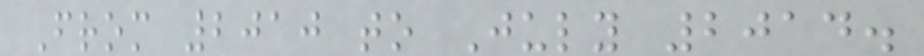From 2010 to July 2014.
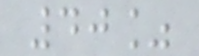40%
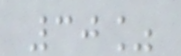30%
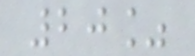20%
